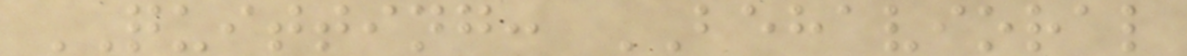QUITTING: BEHAVIORAL
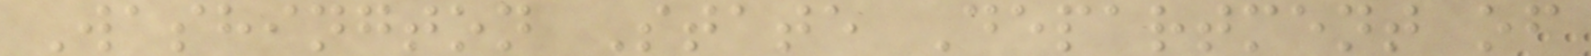Washington State Department of
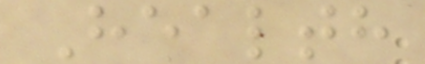Health
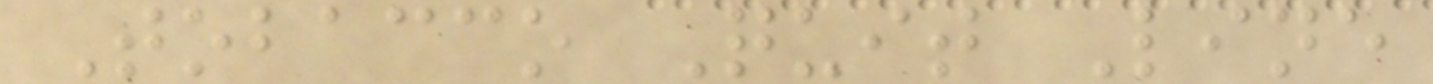Tobacco Quit Line
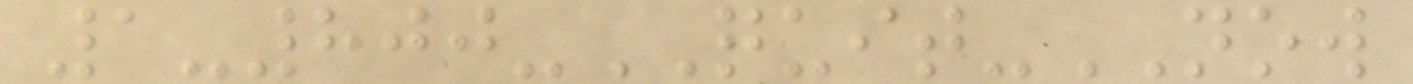1-800-QUIT-NOW
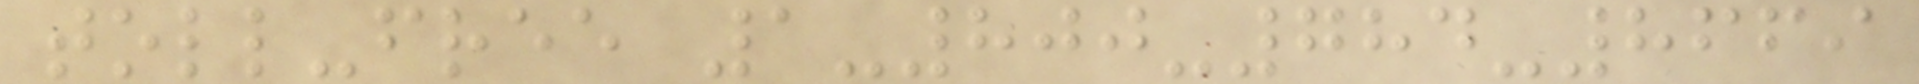toll-free 1-800-784-8669
